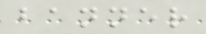banner
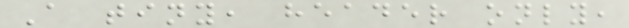A tiny, header only,
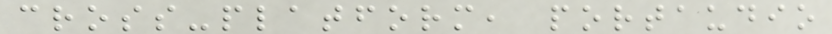cross-platform, portaudio
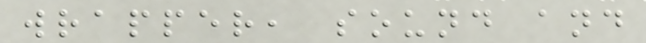wrapper, sound and
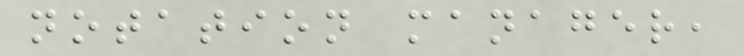notation manager,
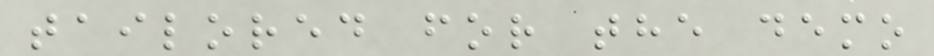tailored for the demo
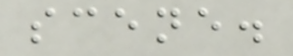scene.
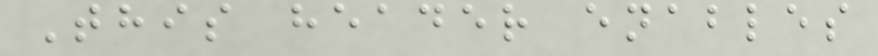This header enables
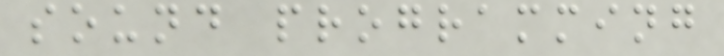sound programming
